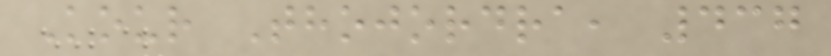Kour Thojordra, 437
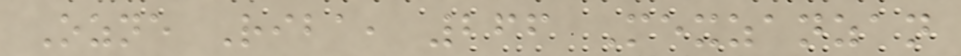Ozne Riba, 266 Mexzanzan
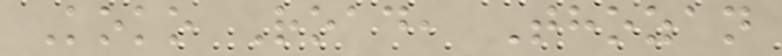Koko Road, Thozan
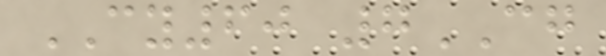CY60 7CG
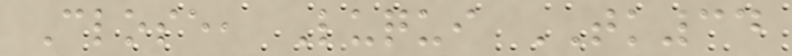Close, Luqui TK34
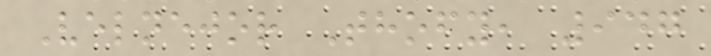Velnejor Thofy, 947
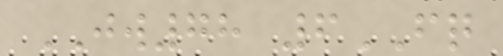JW78 6FQ
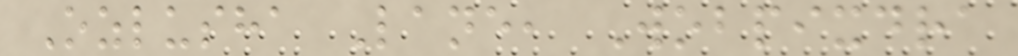Ozlusha Lane, Wobpixdra
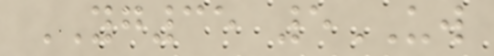YG35 5UW
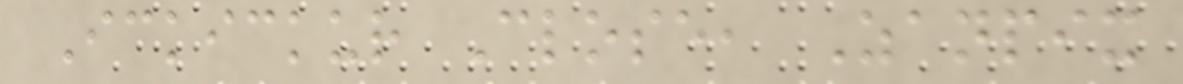Ickickur Close, Zanpix
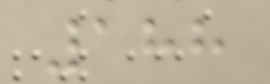188
